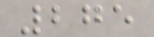275
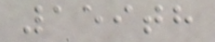159th
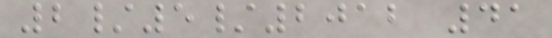2/5/2012 41
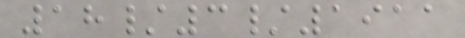18/3/1911
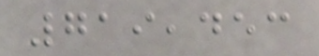719,453
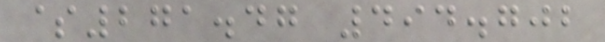$271.47 494.702
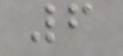6
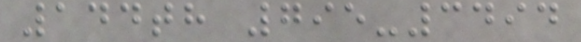144th 795-3494
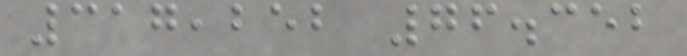317,252 76.352
